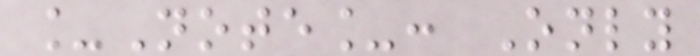_Note_: Only
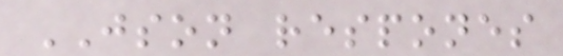JSON respones
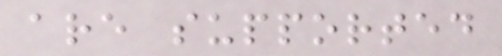are supported
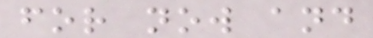for now and
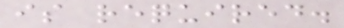is required.
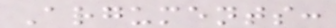Arguments:
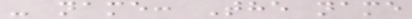- name: The name
